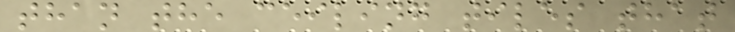than the ceiling tiles that
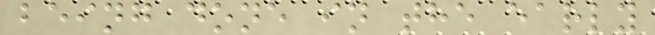being done in the early
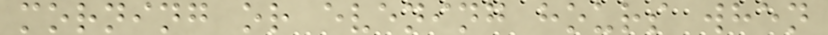morning or evening hours when
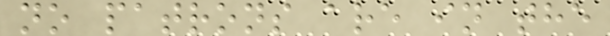no patrons are in the
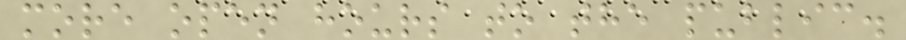more open hours to the public.
